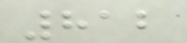812
